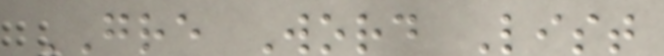GRE Word List
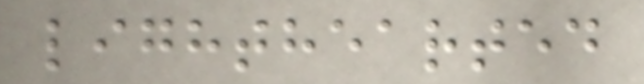lighthearted
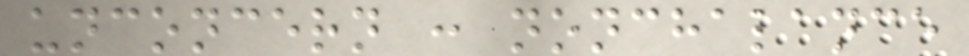unconcern : nonchalance
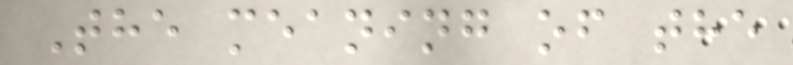The meaning of the
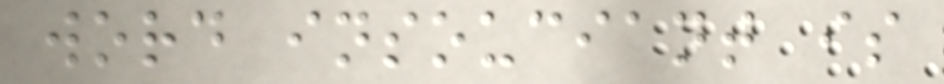word insouciant is
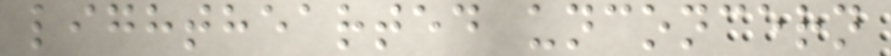lighthearted unconcern
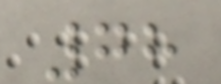78
